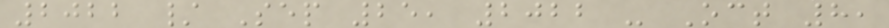2022 / Sep 25, 2022 - Oct 8,
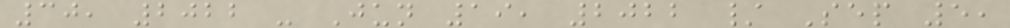30, 2022 - Jun 19, 2022 / Sep 5,
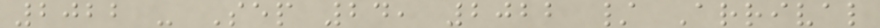2022 - Sep 24, 2022 / Arrival
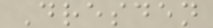Dresden
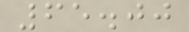65.00
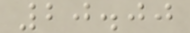20.00
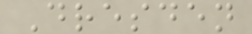Dresden
